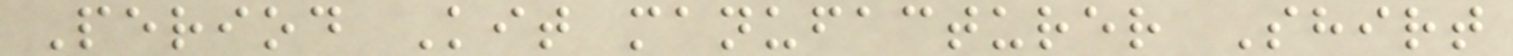Period Kit manufacturer Shirt
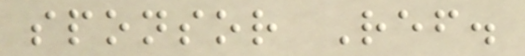sponsor Ref.
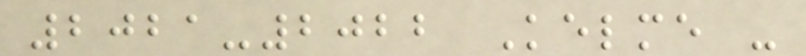2021-2022 Kelme -
